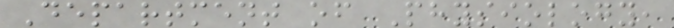Department of Physiology,
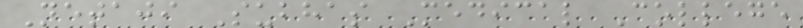Netaji Subhas Medical College
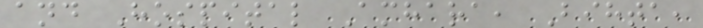and Hospital Amhara, Bihta,
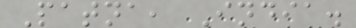Patna, India.
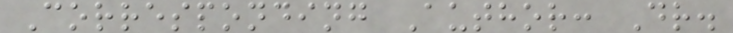Corresponding Author: Dr.
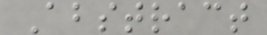Abstract
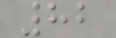82
